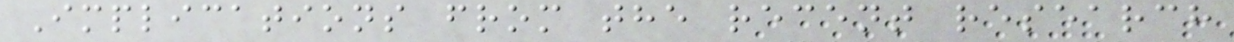Implications from the recent research
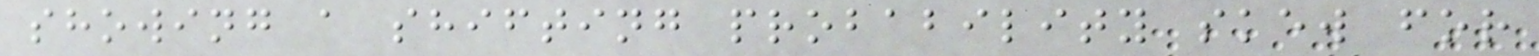showing a shifting probability skew for
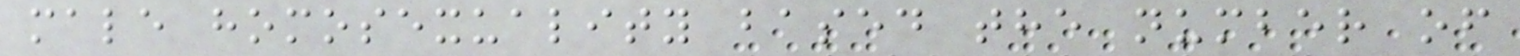male homosexuality based the number of
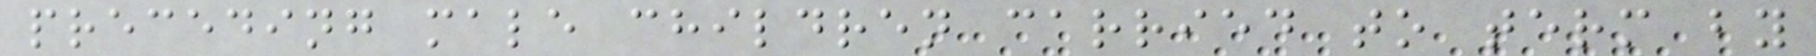preceding male children carried to term by
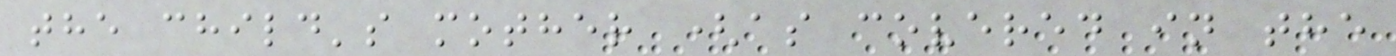the child's mother (as covered in the
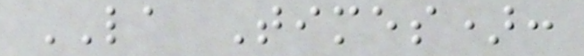LA Times):
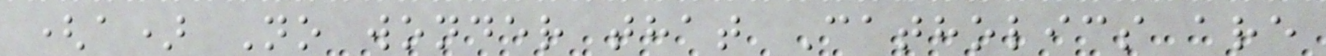(a) No wonder that Catholics are
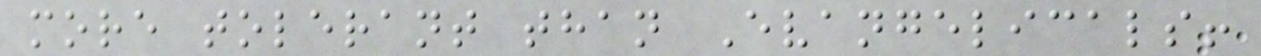more tolerant than Evangelicals!
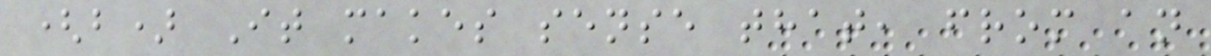(b) It makes sense that, from an
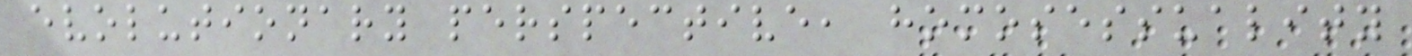evolutionary perspective, homosessuality
